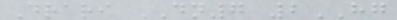Drari DN7 2HG
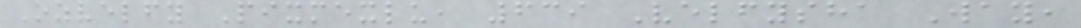Ozvelfy Pixmexlu, 639 Velfysha Way,
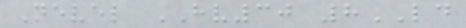Nevel HV30 8LD
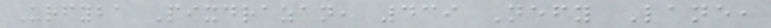Urfyba Pixdrazan, 439 Nefy Lane,
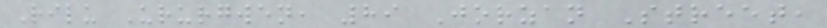Rilu Ururgwen, 89 Jorzan Street,
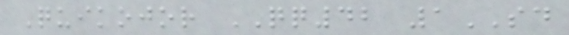Quikojor QQ42 1SD
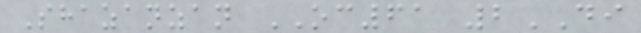Shazanzan OC61 2DI
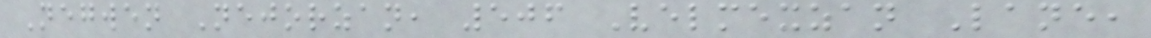Negwen Nejorzan, 506 Velmexzan Lane,
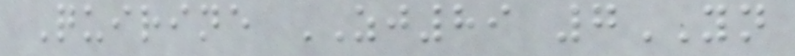Quirine ZJ89 7YN
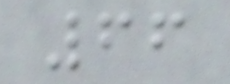66
